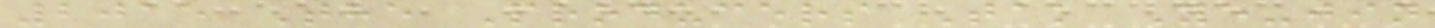2015 The Producers Tak Ye-jin
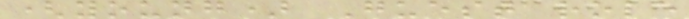(young) Guest role
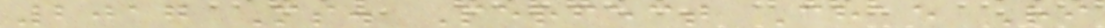2017 Ms. Perfect Chae Ri
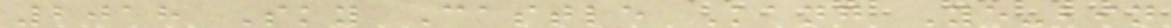2018 Sky Castle Kang Ye-bin
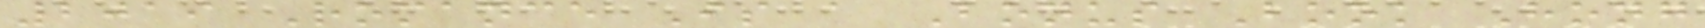2019 Romance Is a Bonus Book Hong
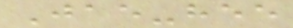Jae-hee
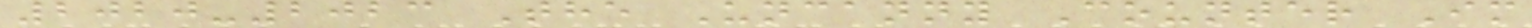2020-2023 The Uncanny Counter Im
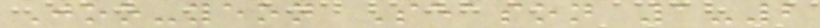Joo-yeon Season 1-2
